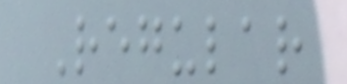Regular
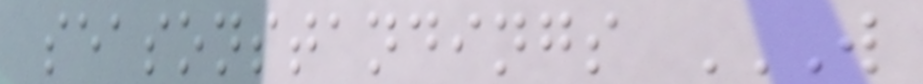seasonstandings W
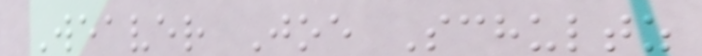Weaver Joe Schultz
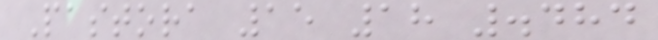Pastora 15 18 .484
